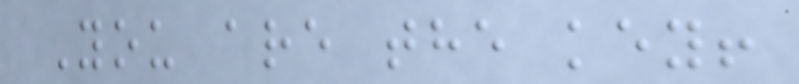You are the key!
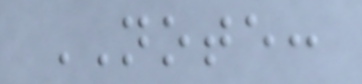NOTE:
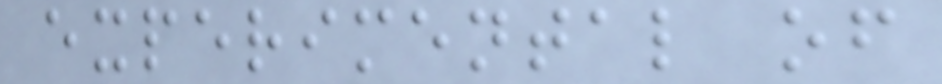experimental of
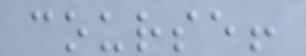course!
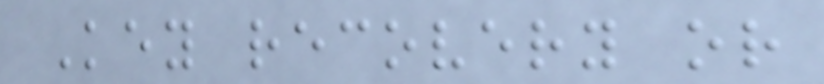Key recovery or
